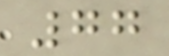77
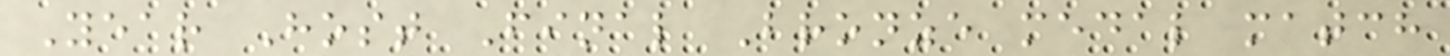Year Host Final Bronze medal match
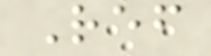Ref
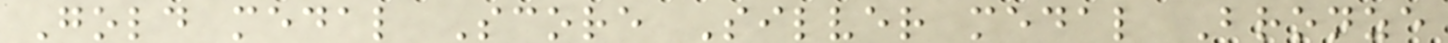Gold medal Score Silver medal Bronze
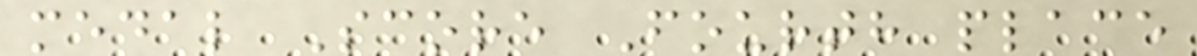medal Score Fourth place
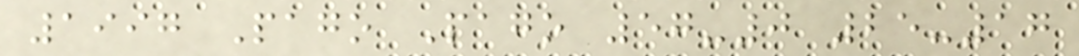1997 Pago Pago 57-0 25-17
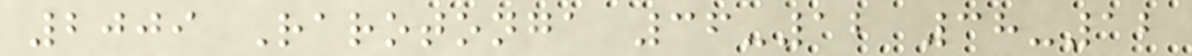2009 Rarotonga 36-12 38-12
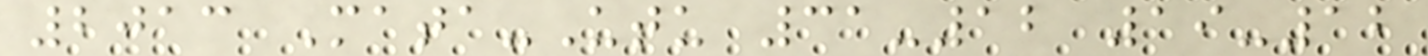2013 Mata-Utu 31-12 19-12
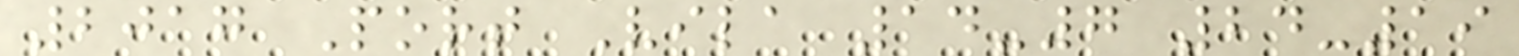2017 Port Vila 14-7 24-19
